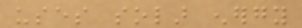uses solar energy
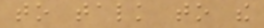to talk to the
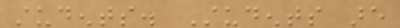students. Students are
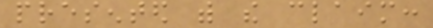presented with the claim:
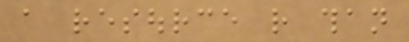a resource rather than
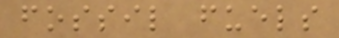fossil fuels
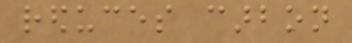reduces carbon
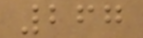267
